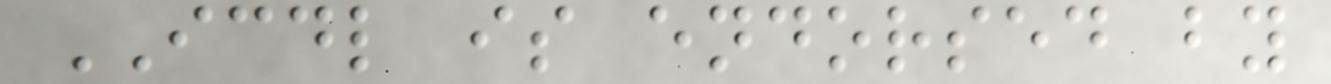ICDL is endorsed by
